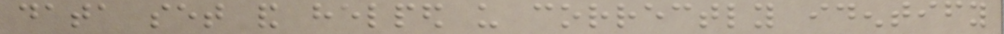data set and helped us correctly identify
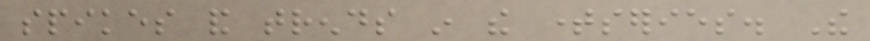spikes and trends in the timeseries. The
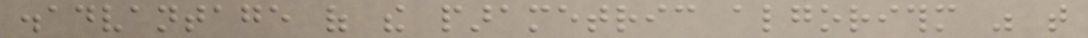disadvantage of the parametric algorithm was that
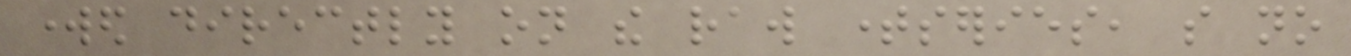worked directly on the raw timeseries, so no
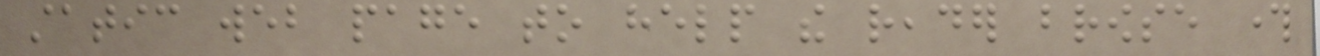static web page to help the reader browse through
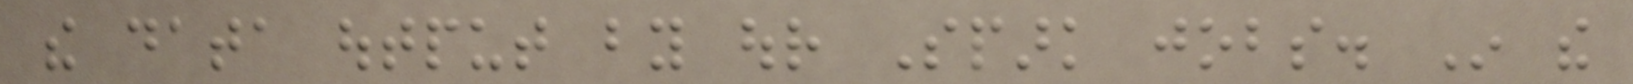the data output by our Spark jobs. In the
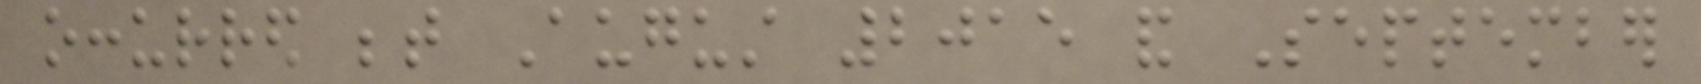occurred between August 2015 and September
